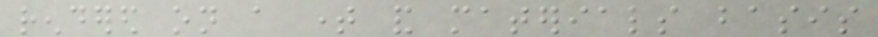rendered on a time and materials basis
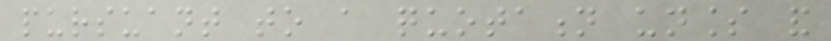pursuant to a quotation unless and
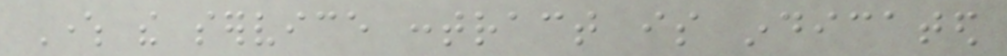Where the service contract is indicated
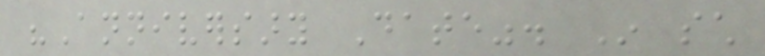"Anniversary Date". In such
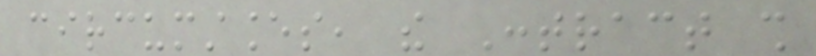circumstances, the Contract shall
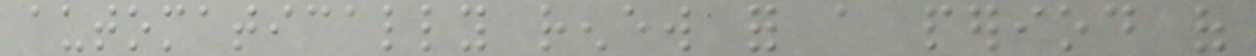automatically renew for a period of
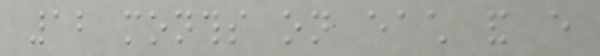12 months on each and every
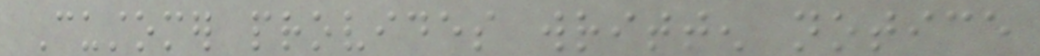Customer provides written notice
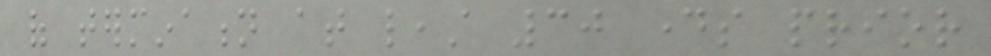of termination at least 30 days prior
